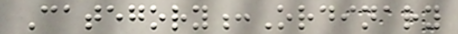Category:Ordinary
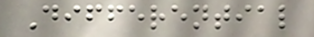Differential
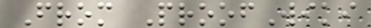From ProofWiki
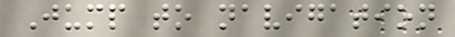Jump to navigation
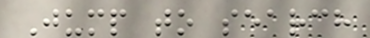Jump to search
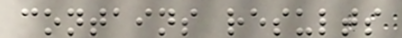contains results
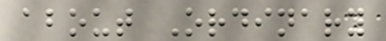about Ordinary
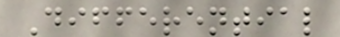Differential
